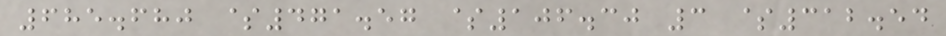685.680 $471.57 $106.30 3 $312.54
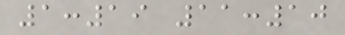1:19 11:10
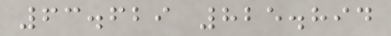63.629 825.894
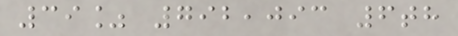39% 792,093 6th
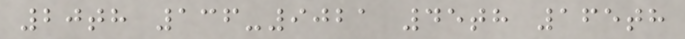20th 136-9021 45th 165th
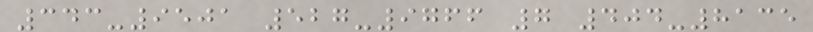343-9501 527-9766 7 404-8135
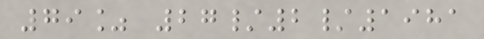79% 27/2/1981
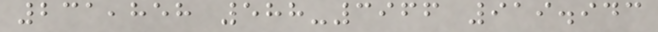231,858 588-3966 919.943
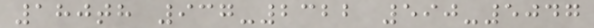180th 937-2322 590-5047
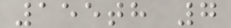155th 7
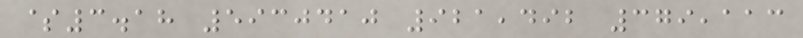$3.18 5930410 921,492 379,113
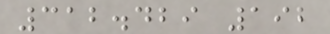312.429 192
